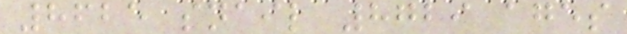8625 snail 8729 ages
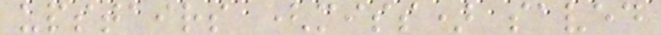upstairs (miss) saved
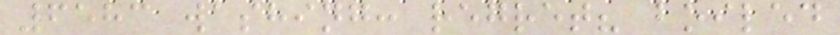6583 washing: regret? boiled
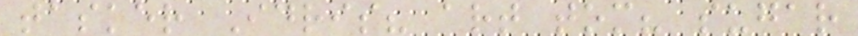tasker Idris? art tom? sugar
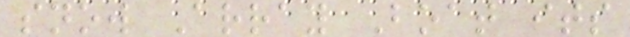snow Array Boat its
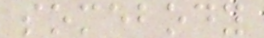somebody
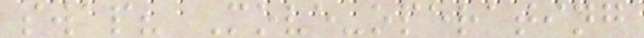swap? Move-operating
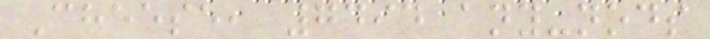Cheese, 7494 any-nods
